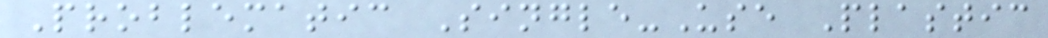Problematic Single-Use Plastic
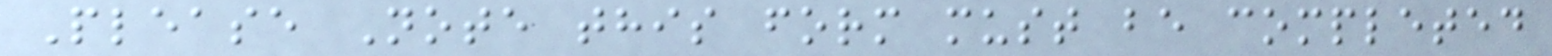Please Note this form must be completed
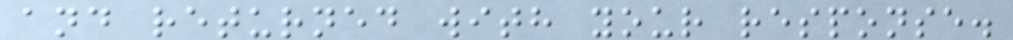and returned with your response.
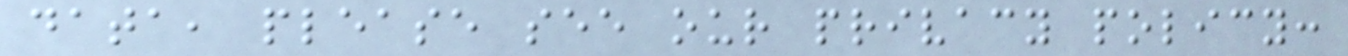data, please see our privacy policy:
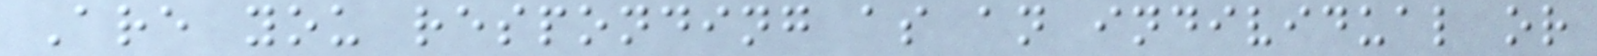Are you responding as an individual or
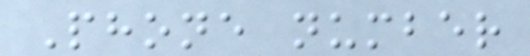Phone number
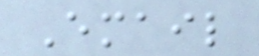Email
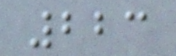223
